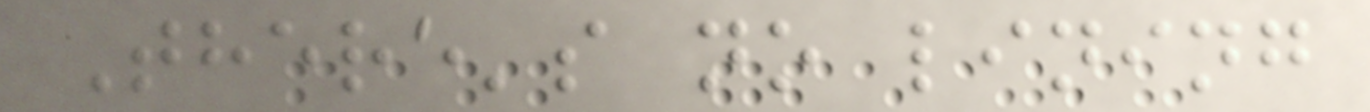There's no lining
